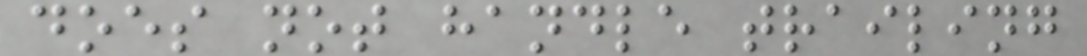does not handle trailing
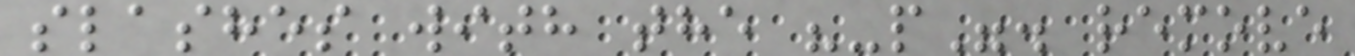slashes with the "-p". remove
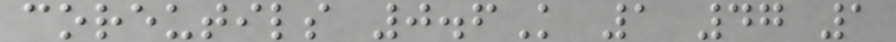coreutils 0.6K 1 47 1
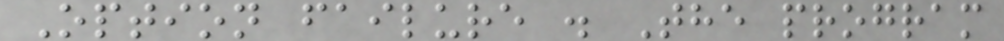Option failure . The program
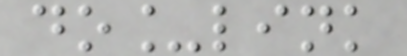do_link
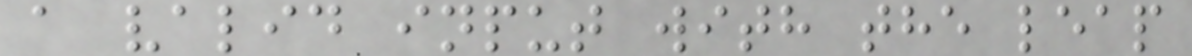a valid input with the leap
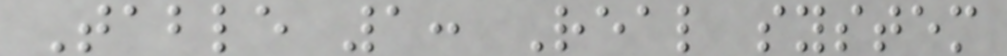Table 1: Real system
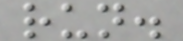run.
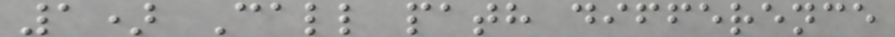1) Call path difference
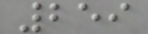259
